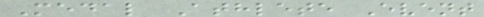Medal Athlete Event
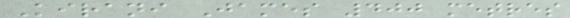Kirani James 400 metres
